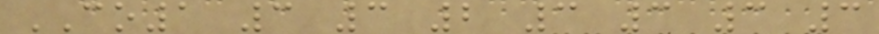CO1 3 3 2 3 3 3 3
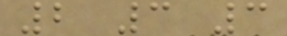2 3 3
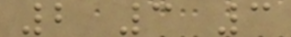2 3 3
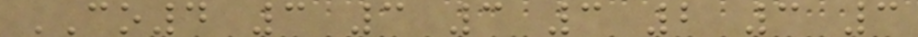CO4 3 3 3 3 2 3 3
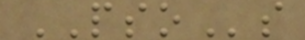PSOs
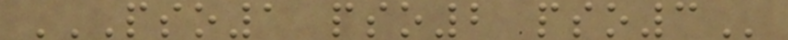PSO1 PSO2 PSO3
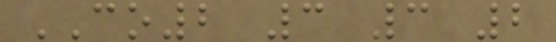CO2 3 3 2
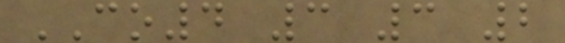CO4 3 3 2
